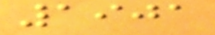1901
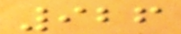926
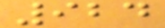924
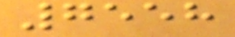7558
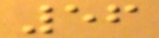56
